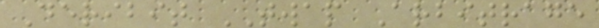Deribit TWAP Arbitrage
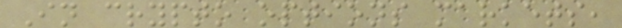In crypto options markets,
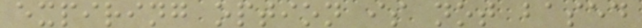expiring option is not based
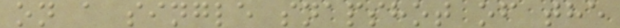on a single snapshot of the
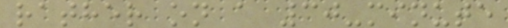rather on a 30-minute
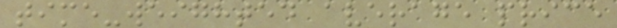time-weighted average price
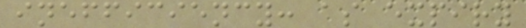inefficiency: as expiry
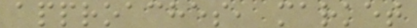approaches, market
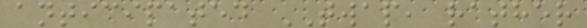anticipated TWAP, rather
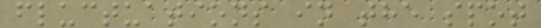fluctuations in the spot
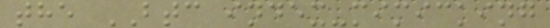the BTC index-mimicking
